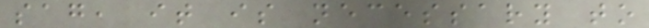sag, it is necessary to
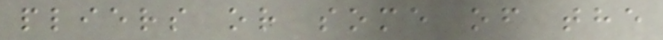pliers or some of the
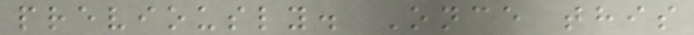previously. Once this
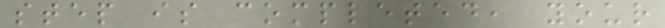step is completed, your
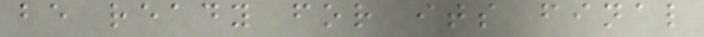be ready for its final
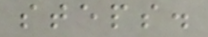steps.
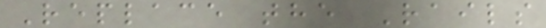Replace the Rails
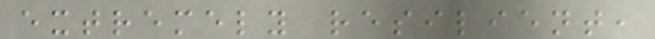extremely resilient,
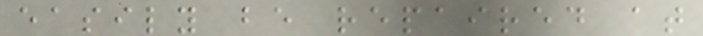easily be repaired at
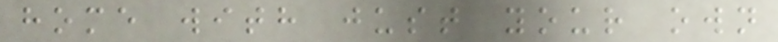home with just your own
